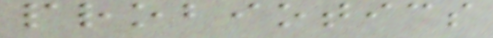probiotics
